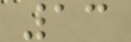13
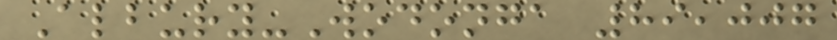Albury-Wodonga 89,007
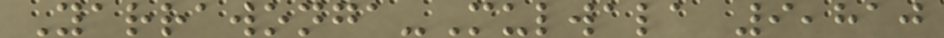Yarrawonga-Mulwala 9,810
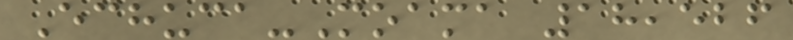Echuca-Moama 18,526
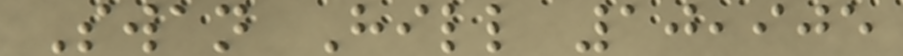Swan Hill 10,905
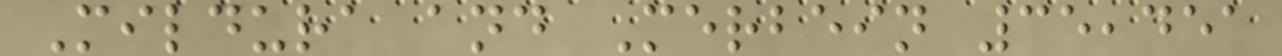Mildura and Merbein 35,451
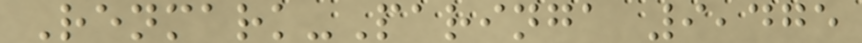Renmark-Paringa 9,475
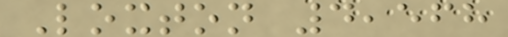Loxton 4,568
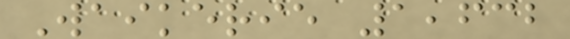Waikerie 1,632
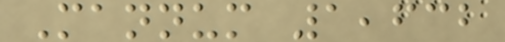Mannum 1,632
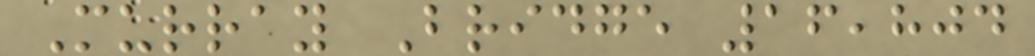Murray Bridge 16,804
